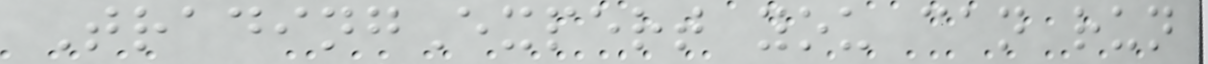TradingExpert you can run
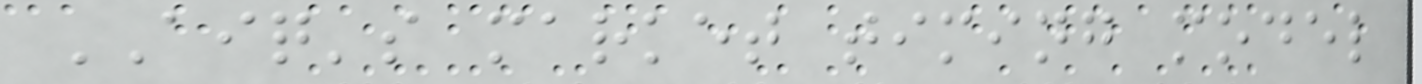AIQ's market timing model
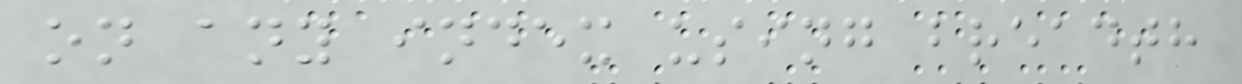on any index using breadth
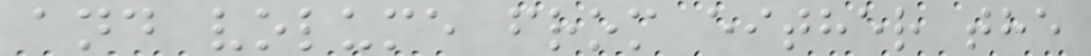and volume from either the
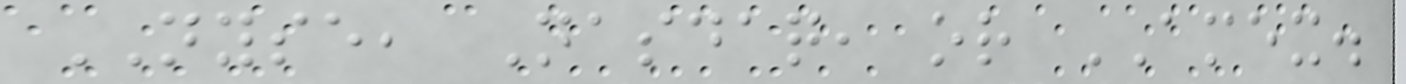NYSE, Nasdaq, or AMEX.
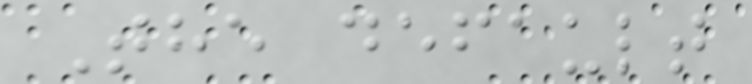The default
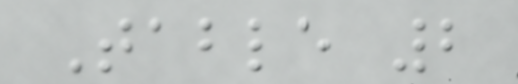Table 2
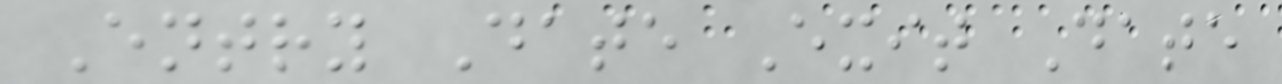Entry Date Exit Date
